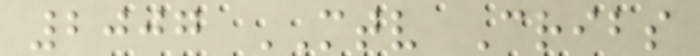2007 MTV Cribs
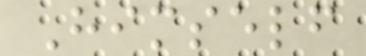Himself
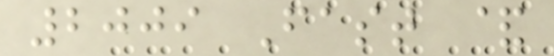2009 Fast &
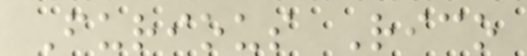Furious Rico
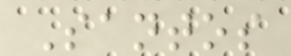Santos
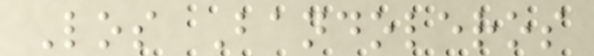Los Bandoleros
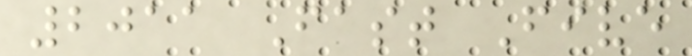2011 Fast Five
